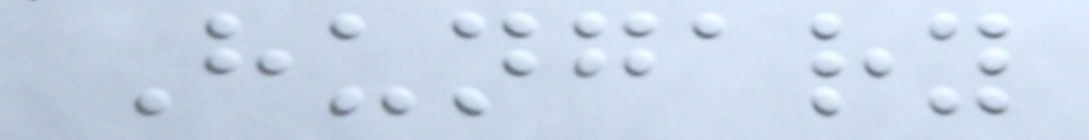Hungary
